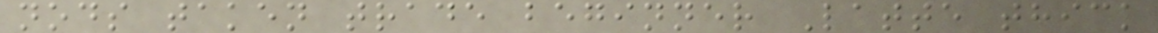nods taken trade beginner Latte thick
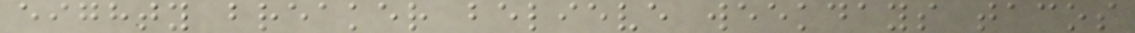eighty breaker believe weekdays tacos
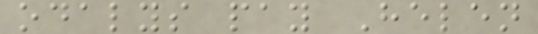odalys pay Helen
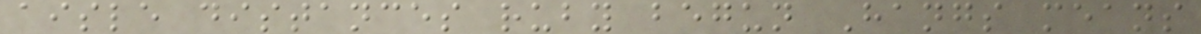aisle distances ruby begun Hangs means
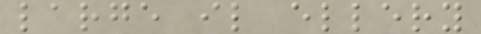large il ellery
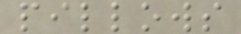pillows
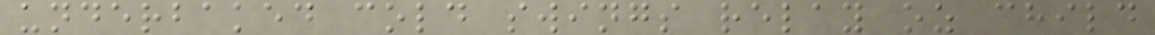underbaked cold swings relay oz child
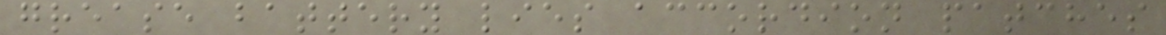grease battery lies accordion patches
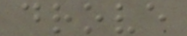drove
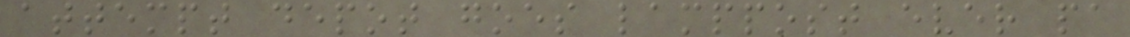attempt depot goes lamppost ever pa
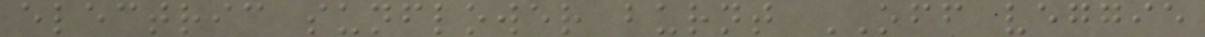electric sunflower burnt OFF veggie
